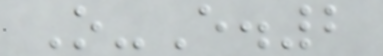O-E.2
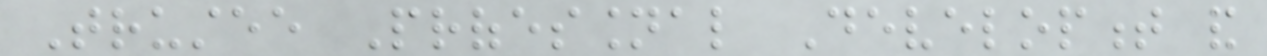Trustee Professional Development and
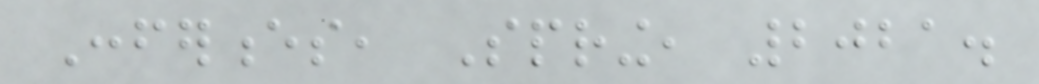Conferences, Spring, 2021.
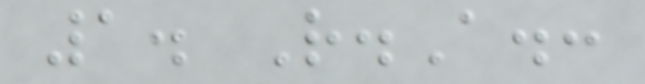1. R.A.:
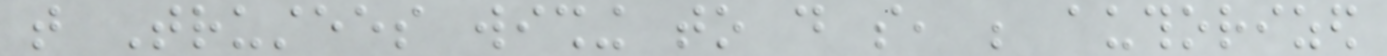that Trustees wishing to do so, be authorized
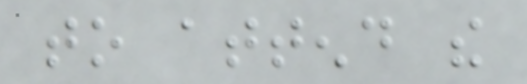to attend the
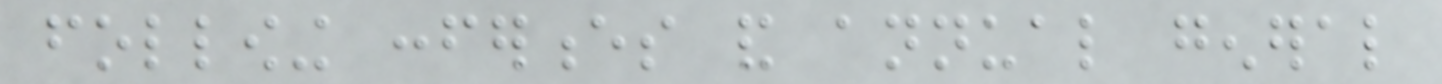following conferences and annual general
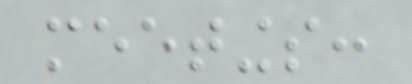meetings:
